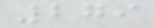279
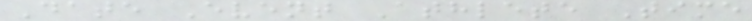Date Event Athlete Time
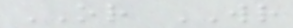OR WR
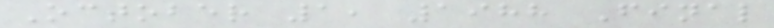October 1, 1988 Final
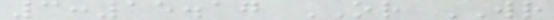3:15.17 OR WR
